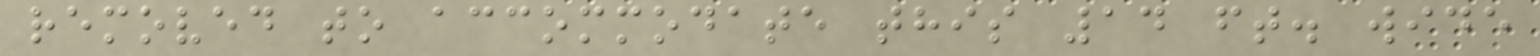removed to accommodate this 14 ft. wide
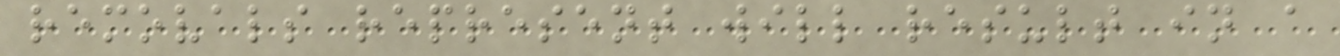removals represent will result in a
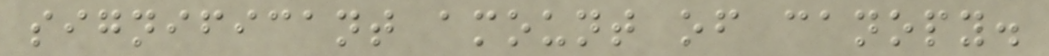significant amount of canopy.
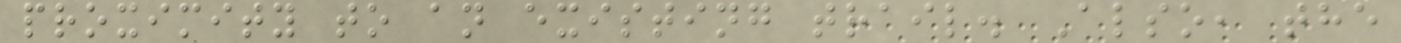proximity to an existing trail. Also, the
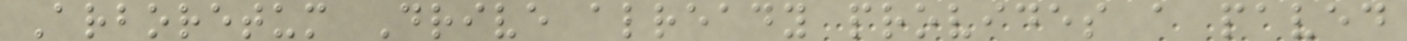Arboretum Drive already provides a paved
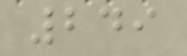249
